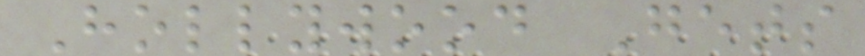Hollywood Gets
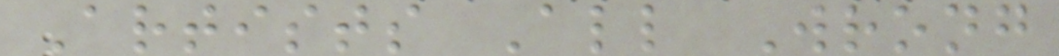Artists All Wrong
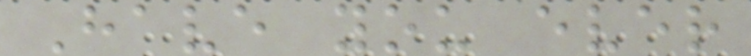Have you ever
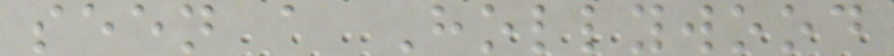seen a Hollywood
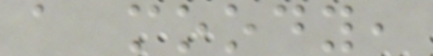a moody,
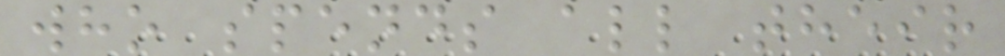who spends all their
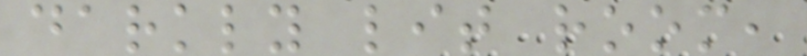darkly lit room,
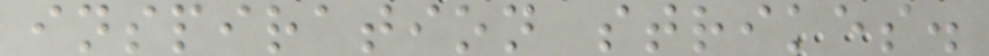inspiration strikes.
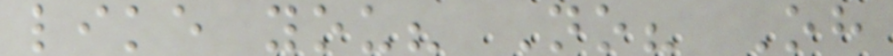like you? No? Oh
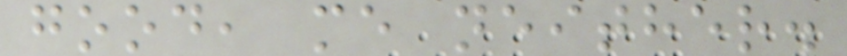good, me neither.
